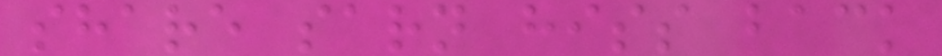share sarn hiss back
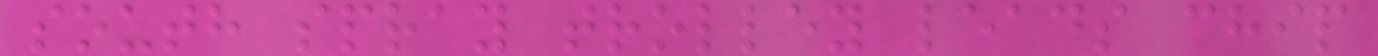south spray trolley leads chip
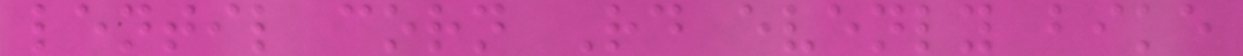lentil corn Rd evenly bike
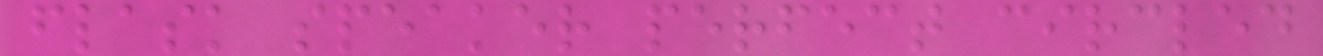flask speaker perfect circled
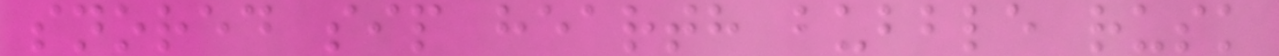snored sip hearth bubble rusk
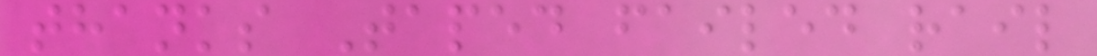thanks Taped failed rail
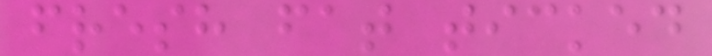fresh fat ticked
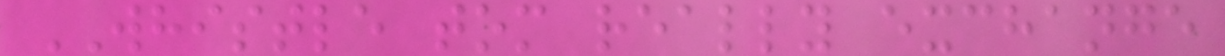WHISTLE tom really exchange
